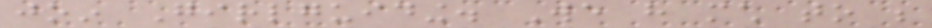join Girlguiding. We have much to be
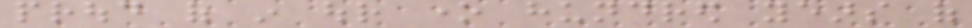proud of in our one hundred years of
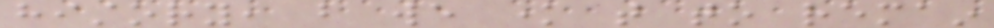history, but we know that to remain
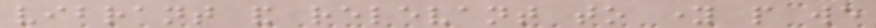vibrant and relevant to young people we
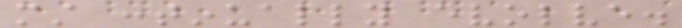must continually evolve.
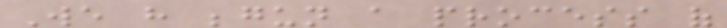We have begun a process of
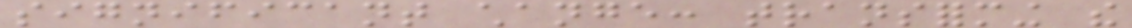significant change: transforming the
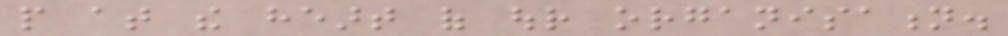people at the heart of our organisation.
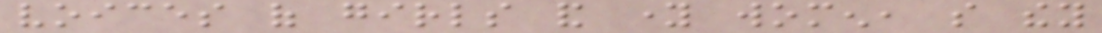voices of girls and young women, so they
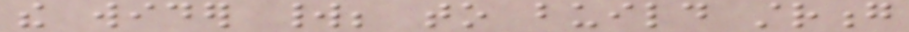the wider world; to build strong
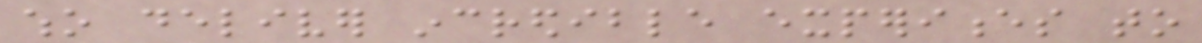who deliver incredible experiences to
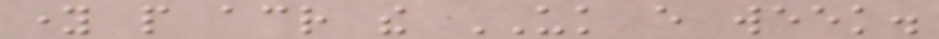young people across the UK every week.
